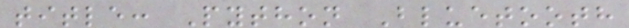title: Python Bluetooth
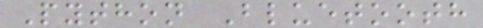Python Bluetooth
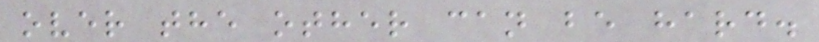over the other can be hard.
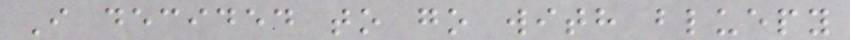I decided to go with bluepy
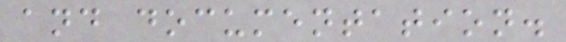and documentation.
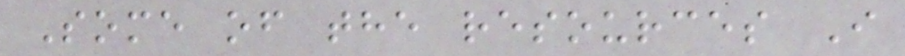Some of the resources I
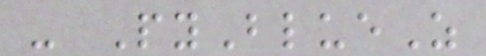- PyBlueZ
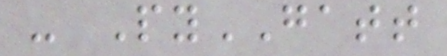- PyGATT
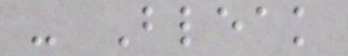- Bleak
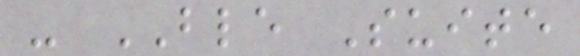- BLE Suite
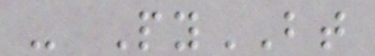- PyBT
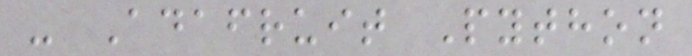- Adafruit Python
